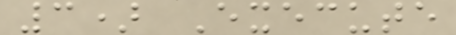3) Execute
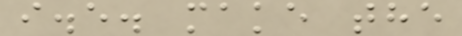i.e. make the
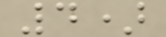4)
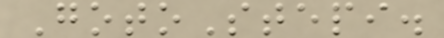GotoStepi.
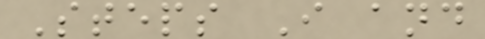Steps I and
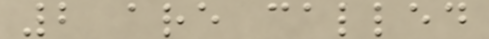2 are called
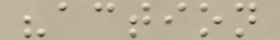"action
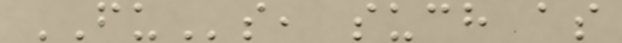FUs, such as
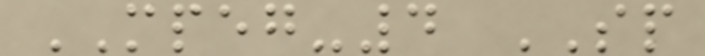MPEG-4 SP
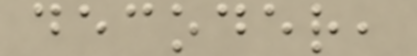decoder,
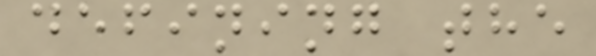defining the
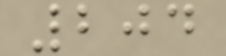204
